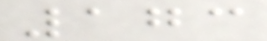173
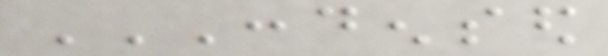CONDENSED
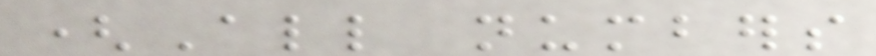(All numbers
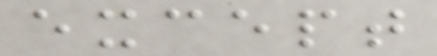except
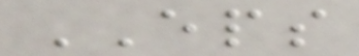EPS
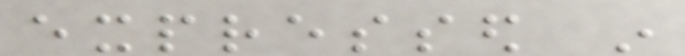expressed in
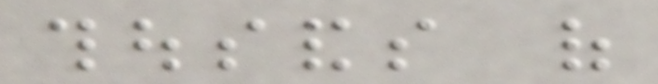thousands of
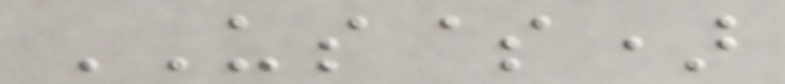US$)
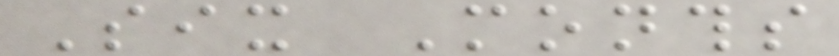Six Months
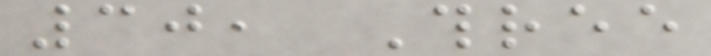30, Three
